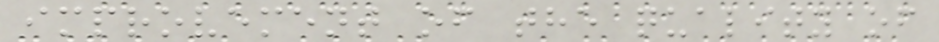improvement of the quality of
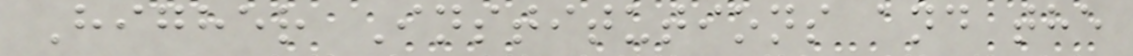Higher Institutions and the
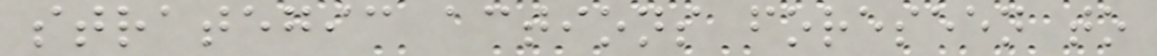strategic actions foreseen to
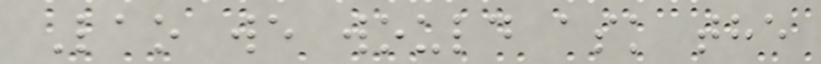Lao we would ask the
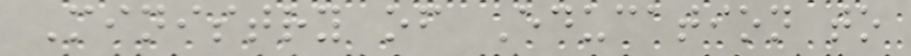Ministry of Education to
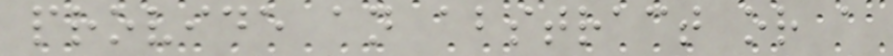provide an abstract or a
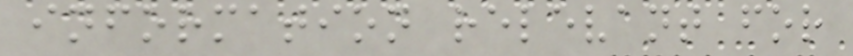information relevant for
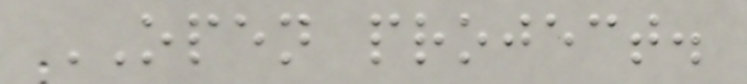OPEN project.
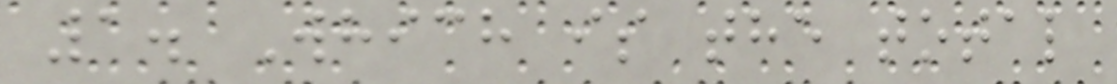1. Which is the total
